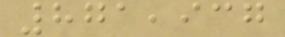871,937
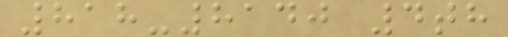818-8140 4th
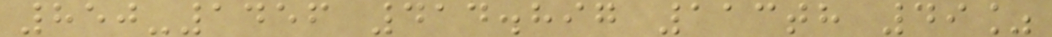850-1456 414.897 113th 49%
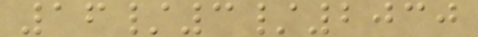16/3/2030
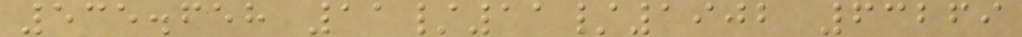535.658 11/11/1902 63269
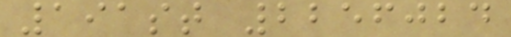191st 2256024
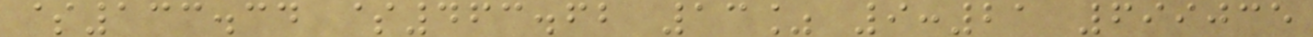$133.34 $463.62 13% 9:21 699035
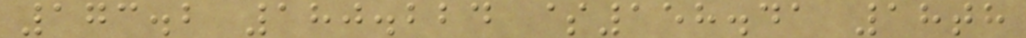173.2 180.224 $158.41 18th
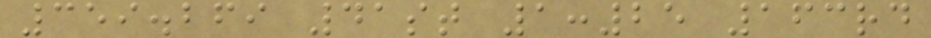359.269 41st 1:25 163rd
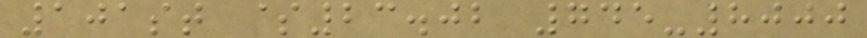101st $23.02 745-8000
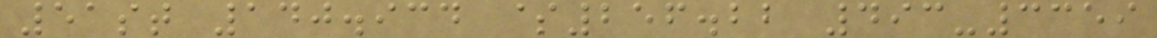51st 140.934 $256.22 493-3359
